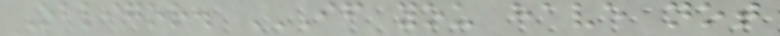Obligor. IF YOU HAVE NOT
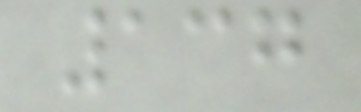137
